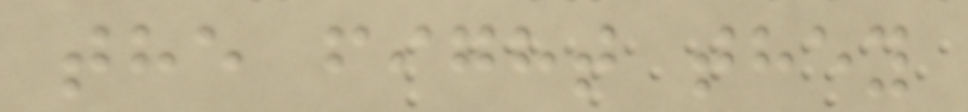the fight they
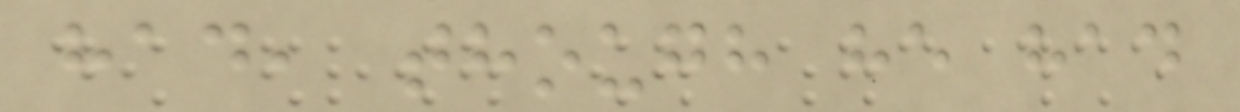had, though he had
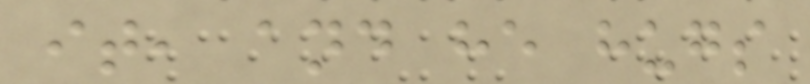it, and he hugs
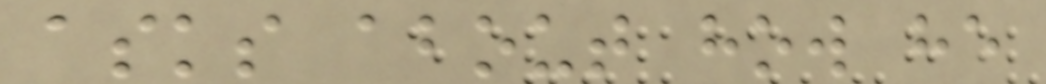asks about how he
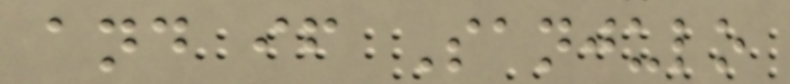and if Sanjulo
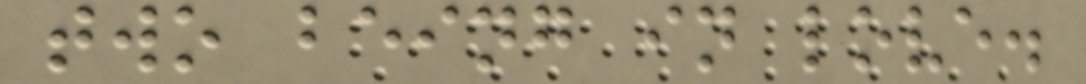two being in love.
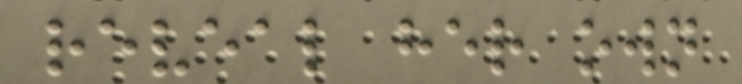reveal her own
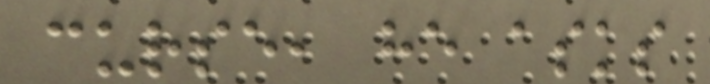curse, he asks
